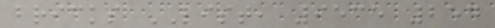bricks LIST, 9535 254
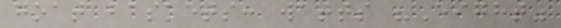goat baskets: watts "Eight"
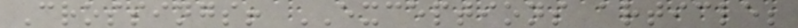Crossings! EXCEPTIONS article;
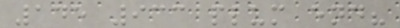145 933 plum end?
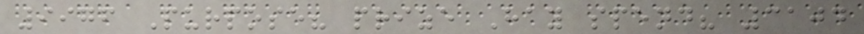9976 Purpose? prize Hay spend? 3104
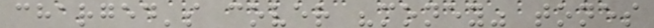charged's cover "money" tones
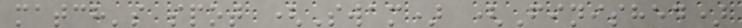match's spot (Swam) (Finished)
